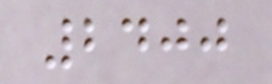2400
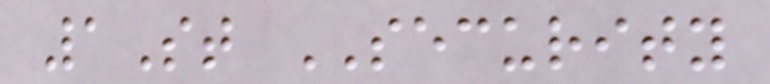1St SECURITY
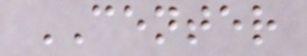CENTER
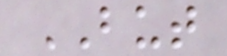BUT
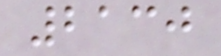2130
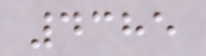4385
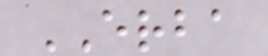ERBA
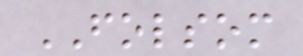FOLSOM
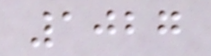1027
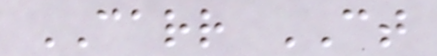CARR CT
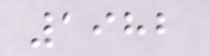1982
